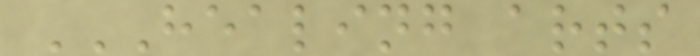HEALING ARTS
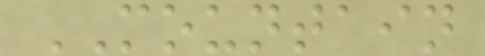MOUNTAIN
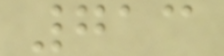713
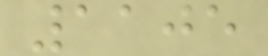1105
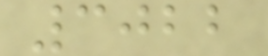3022
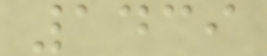1439
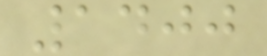1400
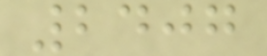2407
